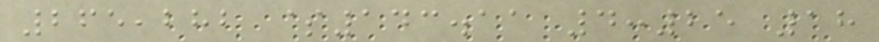265,282 $143.11 4:25 18
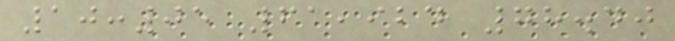10:05 61,924 78.40
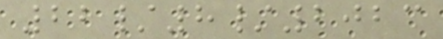22/8/2023
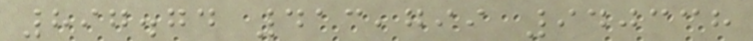897.74 413,799 940338
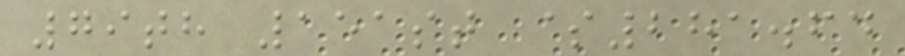79th 151st $281.64
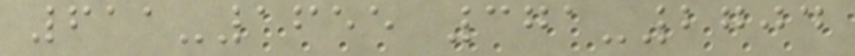611-1655 371-2704
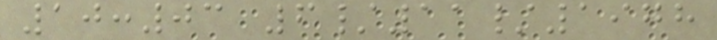10:03 6/11/1978
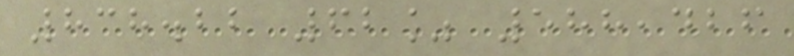838.22 62% 588,426
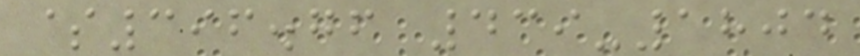$396.76 439-1804
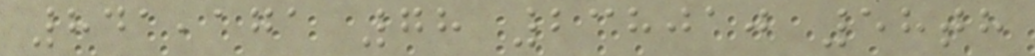841,171 78 238010 58th
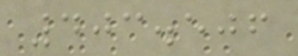403.506
